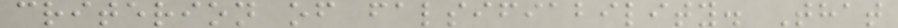criterion of falsifiability. That
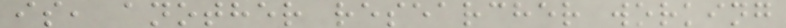is, another researcher working
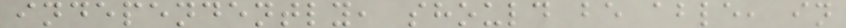independently, should be able, in
